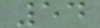54
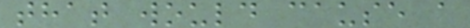that would cause a
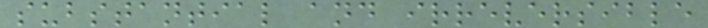substantial and irreversible
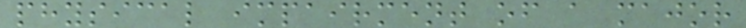physical impairment of a major
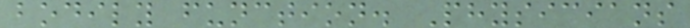bodily function. Physicians
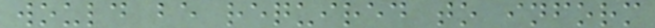would be required to inform
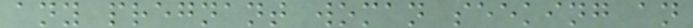any pregnant woman seeking an
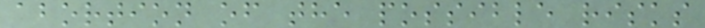abortion of the possible risks
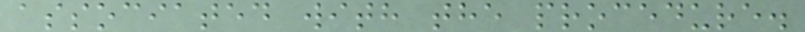associated with the procedure.
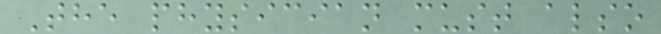The physician must also
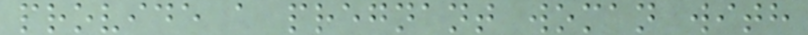provide a pregnant woman with
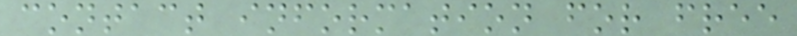contact information for free
